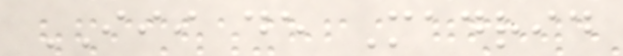III de Madrid
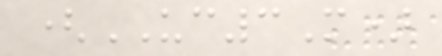(UC3M)
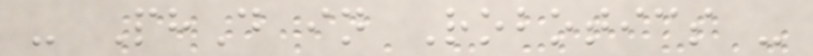- PhD in Robotics -
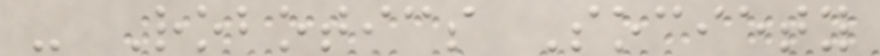- Robotics Society
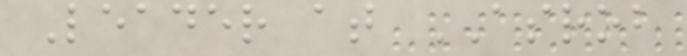Leader at ASROB
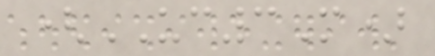(UC3M)
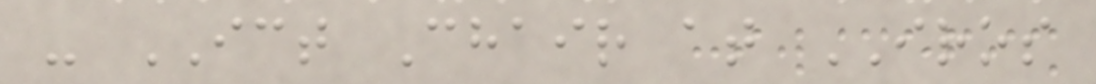- ICT Chair at IROS
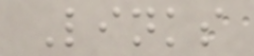Links
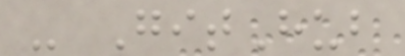- GitHub
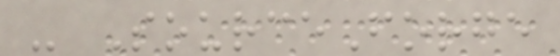- SourceForge
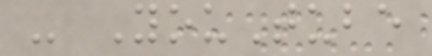- YouTube
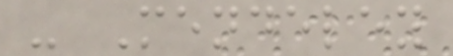- Mendeley
